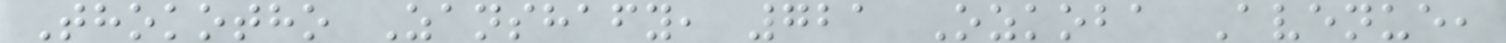Thokotho Zanshafy, 721 Ozkoba Avenue,
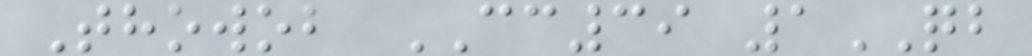Thowob CC39 1QB
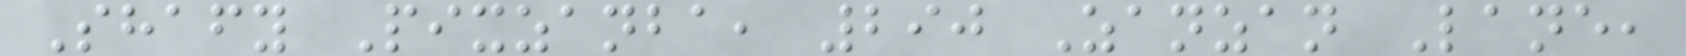Shafy Pixzanba, 290 Zanzan Lane,
